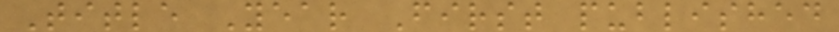Title Year First published
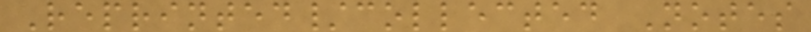Reprinted/collected Notes
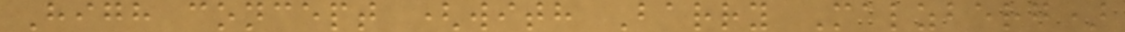High concept (with Barry Malzberg)
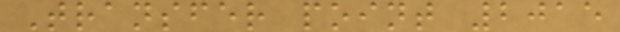Transfer point 2015
